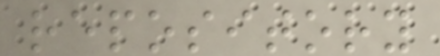repository
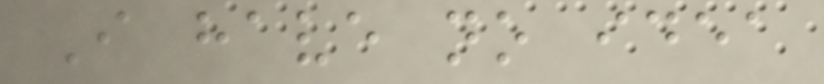I have no idea
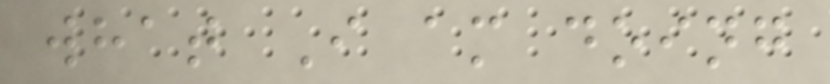what I am doing
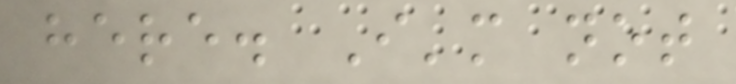here. I'm not
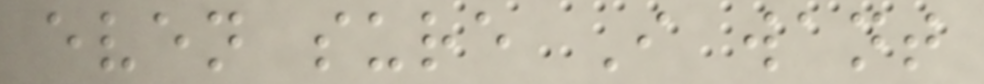even sure I want
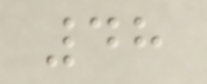48
